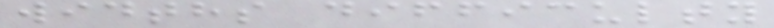widths difficulty
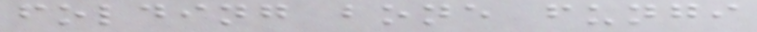folding bone fungi
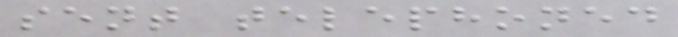sent telephoned
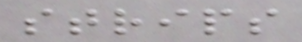strips
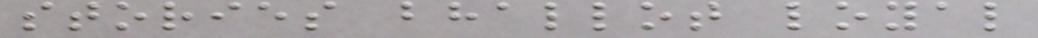stories bhallot loyal
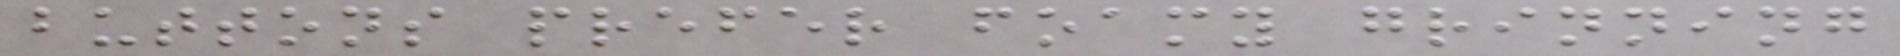buttons prefer foamy grinning
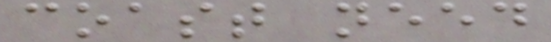coast need
